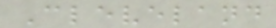Cleveland
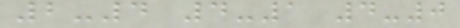2-4 4-1 4-0
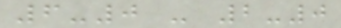6-0 - 2-0
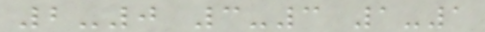2-0 3-3 1-1
